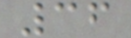36
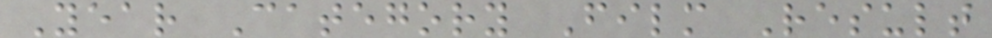Year Category Film Result
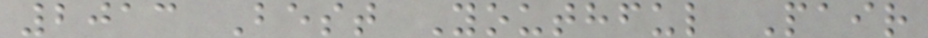2013 Best Youthful Pair
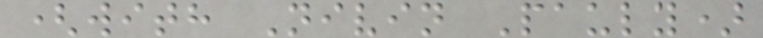(with Nivin Pauly)
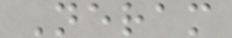Neram
